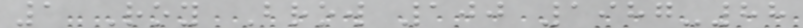1 Roy Brow 100 1987-88
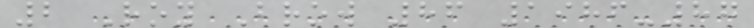2 Roy Brow 86 1986-87
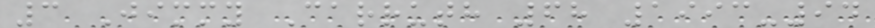3 Jimmy Carruth 68 1993-94
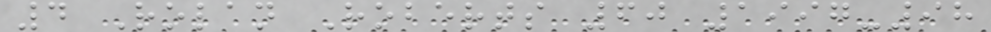4 Rolan Roberts 60 1997-98
